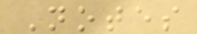Notes
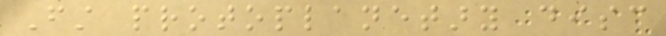First protoplanetary disc
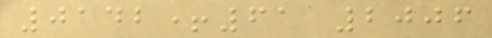0142+61 2006
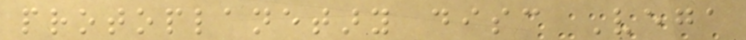protoplanetary disc Vega
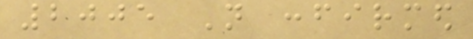2005 Not confirmed
